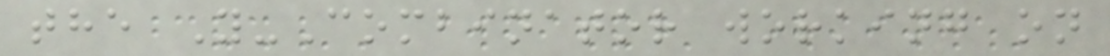the Y-Combinator working on
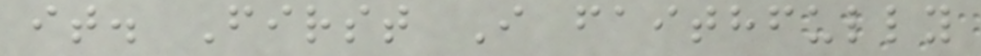it. First I faithfully
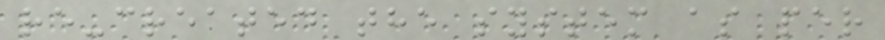re-created the system as per
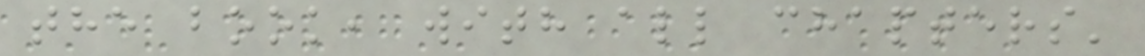the book, with all chapters'
